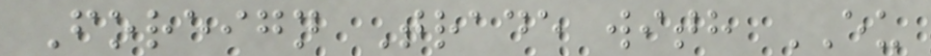Foreign Trade with EU
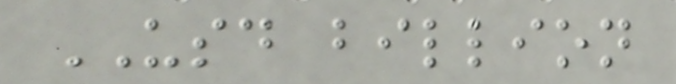USD billion
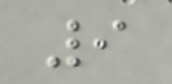9
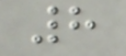8
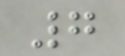7
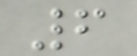6
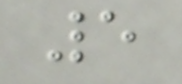5
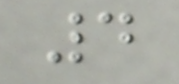4
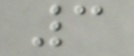3
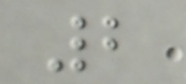2
